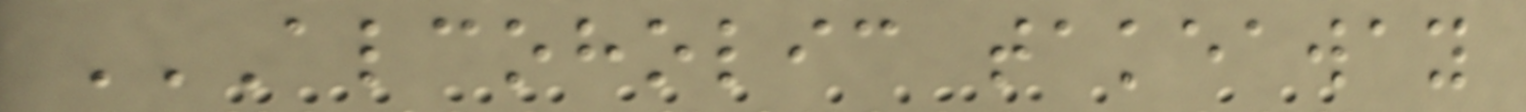ALCOHOLIC TAKEAWAY
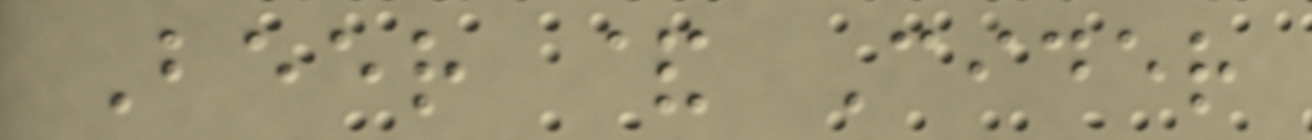Beer & Cider
